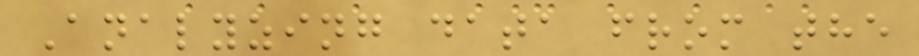Analyzing data from the
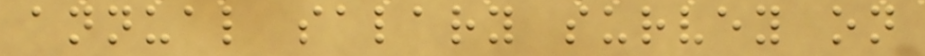annual salary survey on
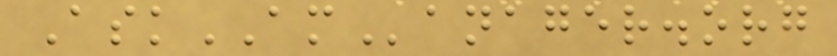AskAManager.org
